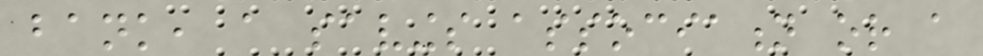bank, a savings association or a
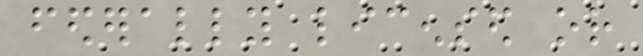federally licensed or
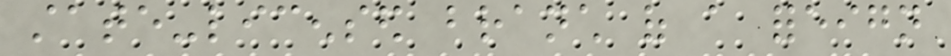state-licensed branch of a foreign
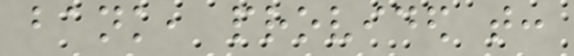bank, provided that:
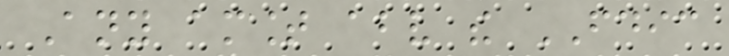Any amount above the FDIC
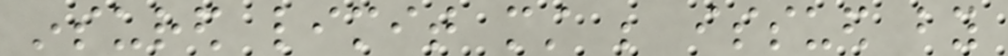insured limit must be issued by
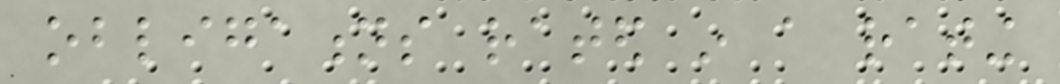obligations rated in a rating
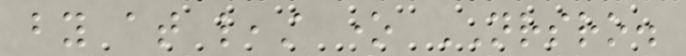by at least one NRSRO.
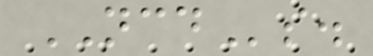NCDs.
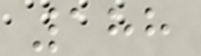188
